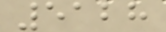5128
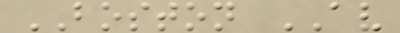BOSTON AV
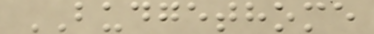BUDGETHOME
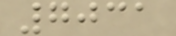7031
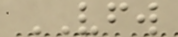VFW
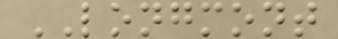LONGMONT
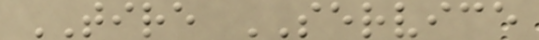TIRE SERVICE
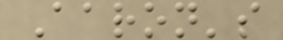Aaron's
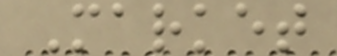Market
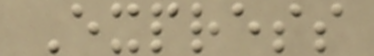Express
